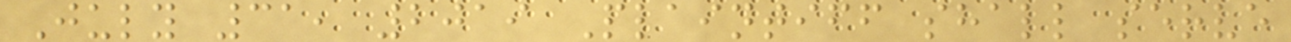July 31, 2019 Plaintiff shall serve
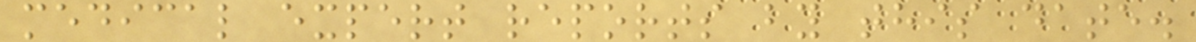medical expert reports by this date.
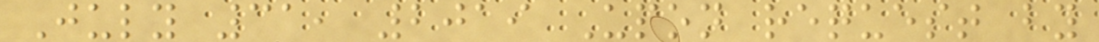July 31, 2019 Upon request by
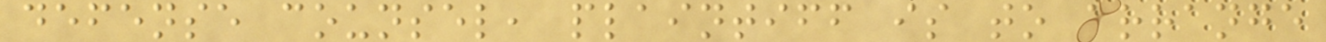defense counsel, plaintiff is to arrange
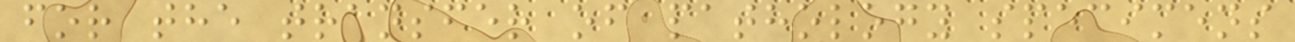for the transfer of pathology specimens
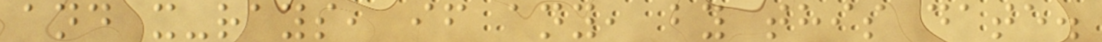and x-rays, if any, by this date.
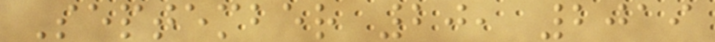September 20, 2019
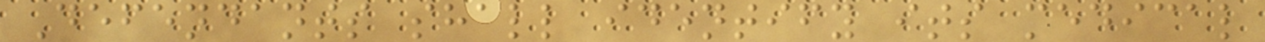Defendants shall identify its medical
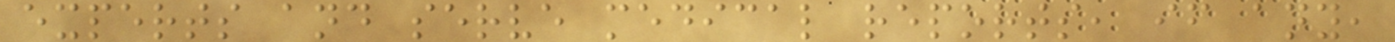experts and serve medical reports, if any,
